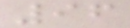96
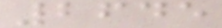2645
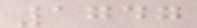1747
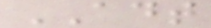ADT
